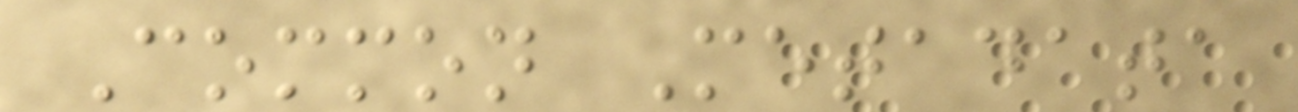Common Metadata
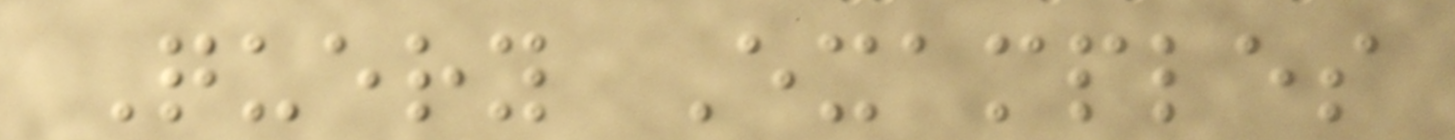Query Examples
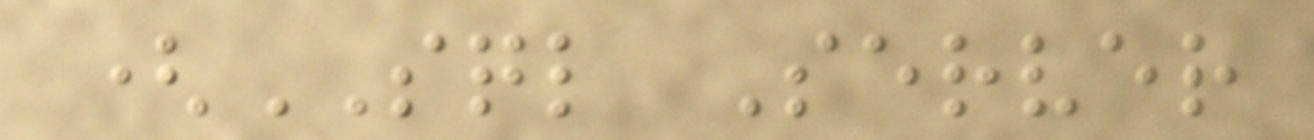(SQL Server
